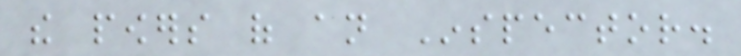the powers of an Inspector.
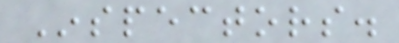Inspectors.
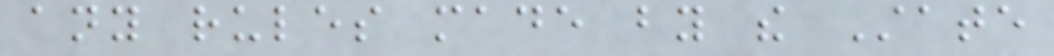any rules made by the State
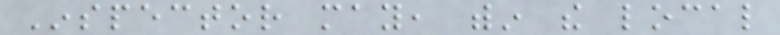Inspector may, within the local
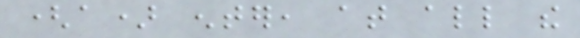(a) enter, at all the
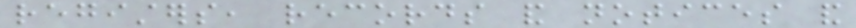registers, records and notices and
